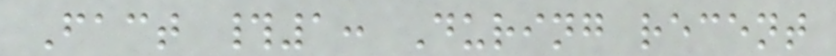Fact #1: During recent
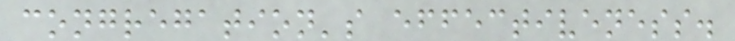congregation's effectiveness.
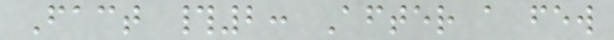Fact #2: After a few
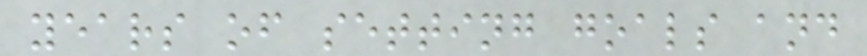years of setting goals and
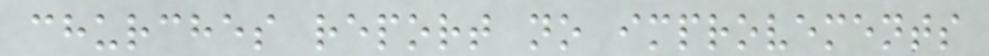churches report no improvements
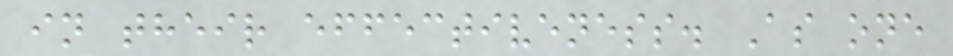in their effectiveness. As one
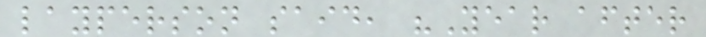layperson said, "Year after
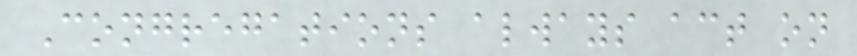Congregations always act on
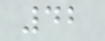42
